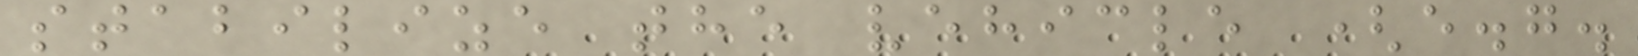stabilize the vehicle (e.g.
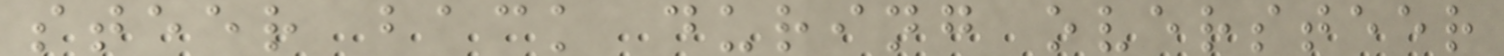steer back during oversteer
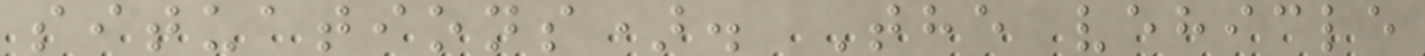situations). The vehicle
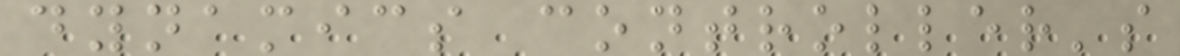dynamics controller's
